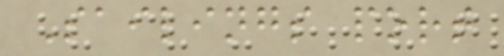Sailings port
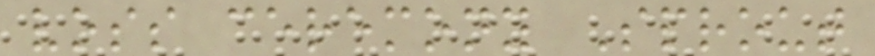voss ceremony Sprout
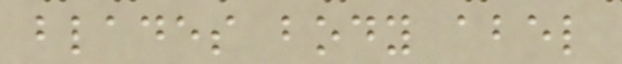blades body abel
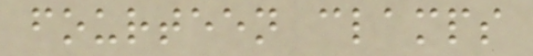fourteen clamps
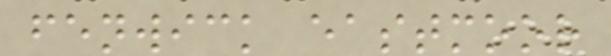fenwick eastmoor
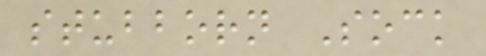stubborn Sock
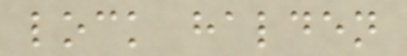lock halden
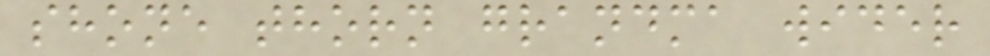shone thorn grandma wider
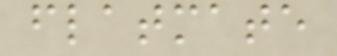flatmate
